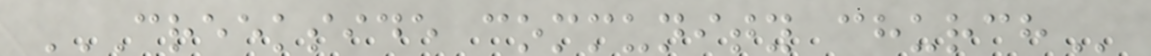CREEKSIDE COMMUNITY CHURCH
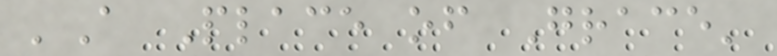'A Place of Grace'
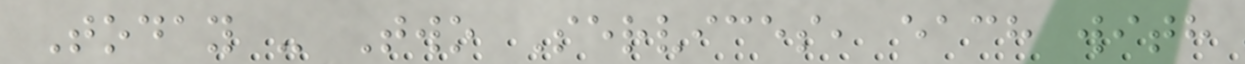Today - Two Services, each with
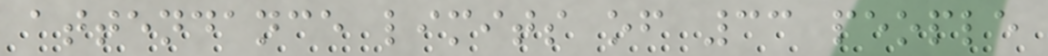attendance limits of 33 people
